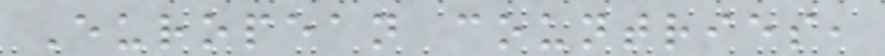European countries,
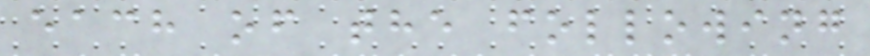each of the following
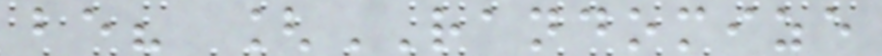be? [RANDOMIZE
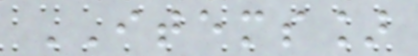ITEMS]
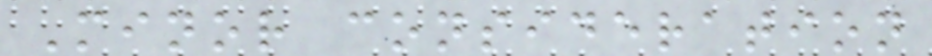Minor consideration
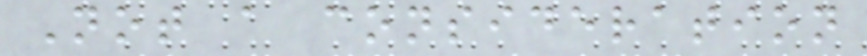Not a consideration
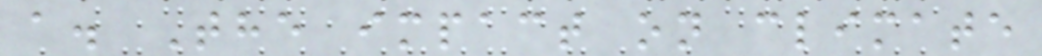a. The impact on climate
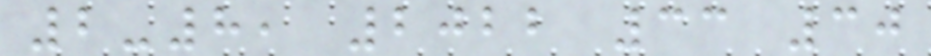2-8, 2022 33 30
